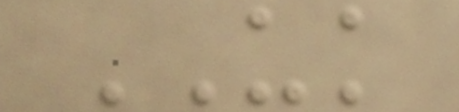UK
